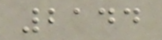2144
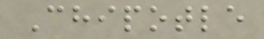Chipotle
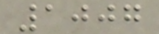1007
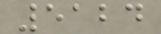5124
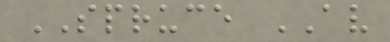SPRUCE AV
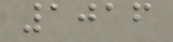1016
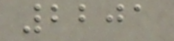2201
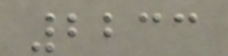2233
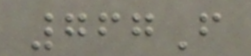767F
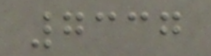7337
